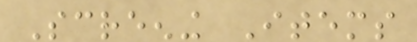Screening Items
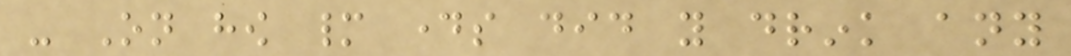- On how many days did you drink any
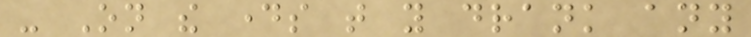- On the days that you drank any
